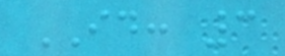ID: 3
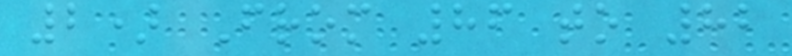2) From 86 to 82
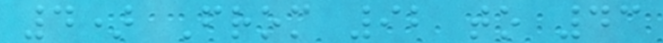4) From 92 to 43
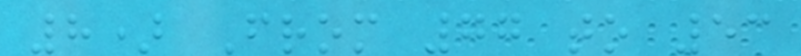8) From 77 to 53
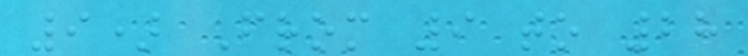9) From 9 to 28
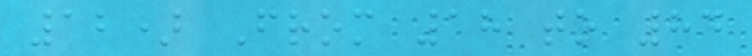12) From 18 to 84
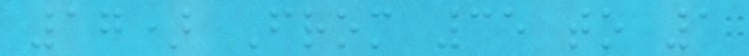17) From 35 to 1
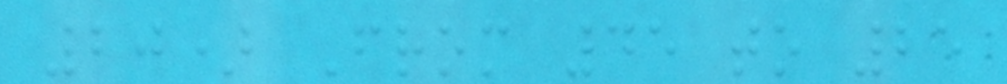20) From 45 to 25
